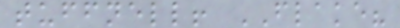tuffnell! FLAKE?
